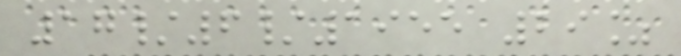17/6/1955 29%
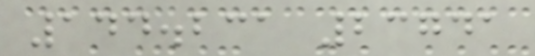144.231 23741
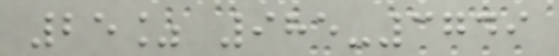25% 985-3749
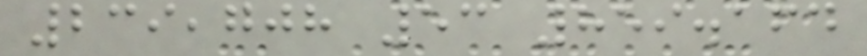239,708 53 859.164
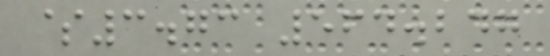$3.73 564.247
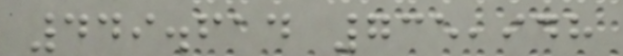449.614 735,948
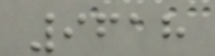9618
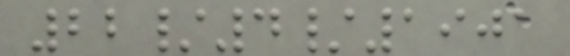22/4/1901
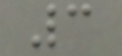3
